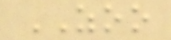ZOO
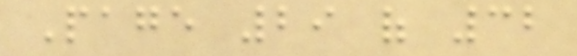Page 29 of 32
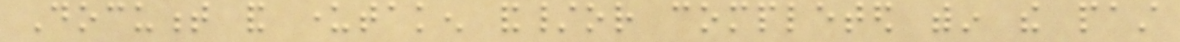Document and undertaken and/or completed within the past
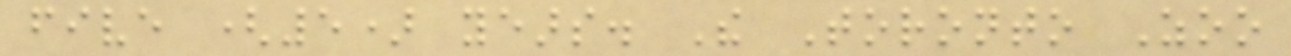five (5) years. The Toronto Zoo
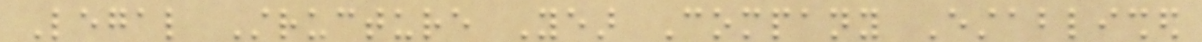Legal Structure Year Company Established
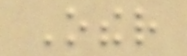Other
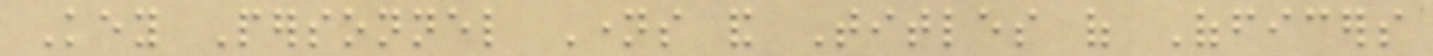Key Personnel Names and Titles of Officers
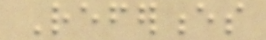References
